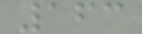163
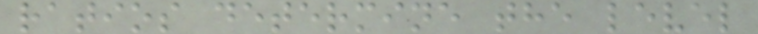ratios determine the level
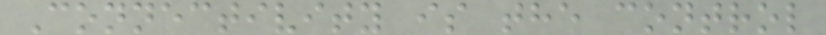Connectivity is the control
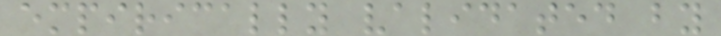empirically validated by
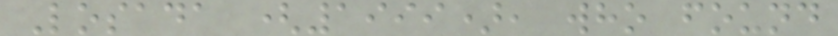Losada (1999), who found
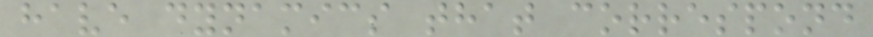have dynamics that correspond
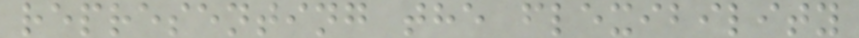representing the flexibility
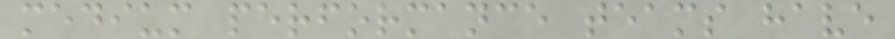medium performance teams have
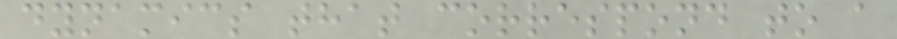dynamics that correspond to a
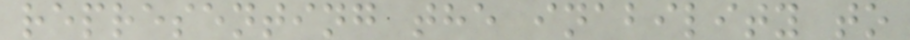representing the inability to
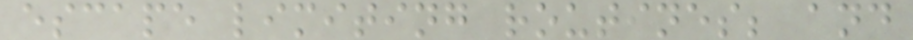escape limiting routines; and
